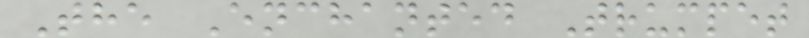The Enchanted Trumpet
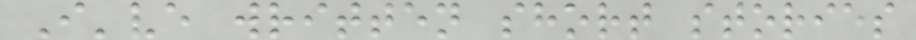I've written short stories
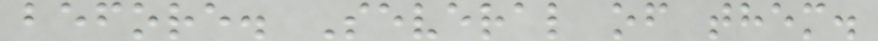before. Several of them.
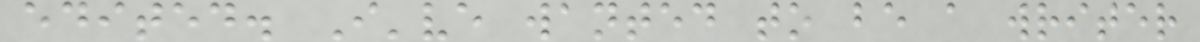edited. I've wanted to be a writer
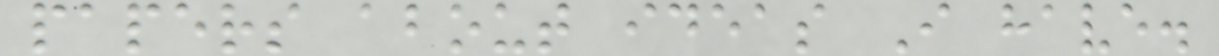papers about ideas I have.
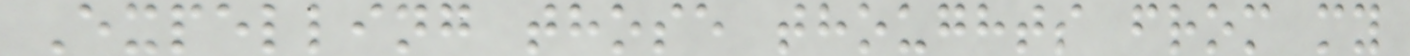Expelling those thoughts from my
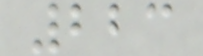223
